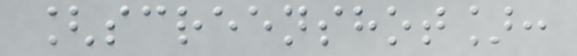[screenshot]:
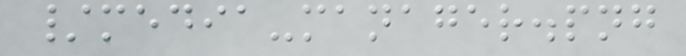/media-manager.png
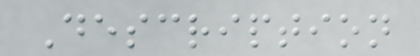Description
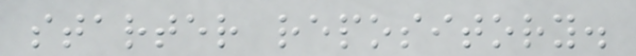starter repository.
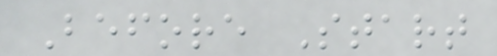Before Start
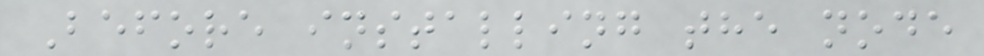Before installing the node
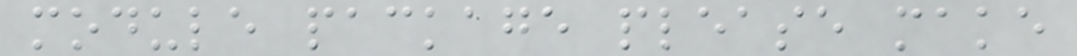module package please make
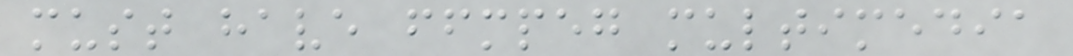must have ffmpeg multimedia
